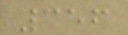356
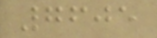7605
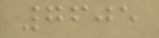7605
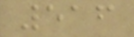516
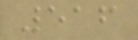516
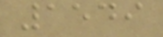1549
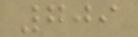709
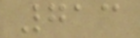713
